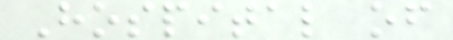Hospital of
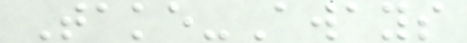Take-Aways
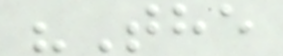"The
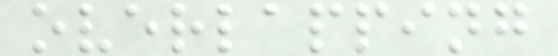overlapping
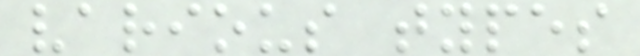various types
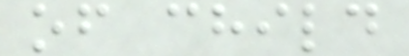of child
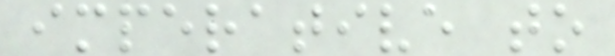imperative to
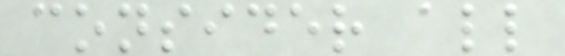consider all
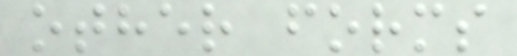other forms
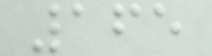165
